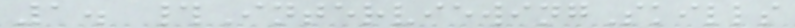1. #InterviewingSkills
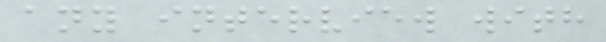any interview with
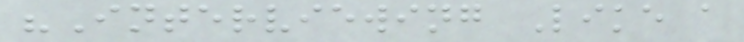"Interviewing Like a
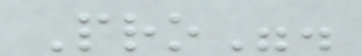Pro".
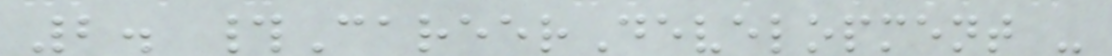2. #CareerDevelopment -
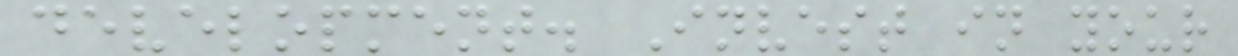development. Invest in your
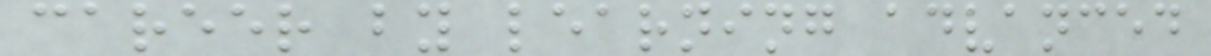career by learning advanced
